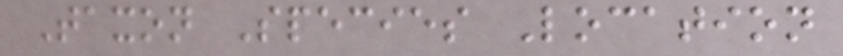Taxon Species Location
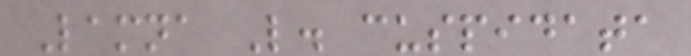Lamna L. cuspidata
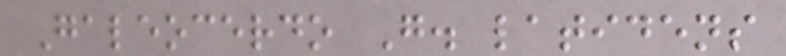Galeocerdo G. latidens
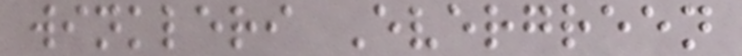winkleri Evergreen
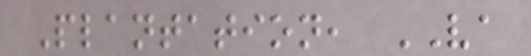Plantation, VA
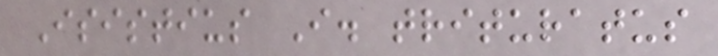Isistius I. trituratus
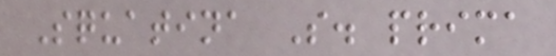Squatina S. prima
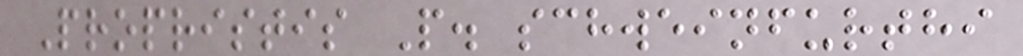Propristis P. schweinfurthi
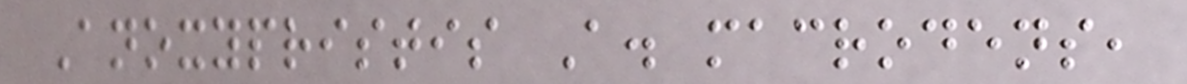Anoxypristis A. macrodens,
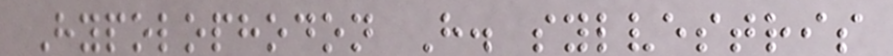Hypolophodon H. sylvestris
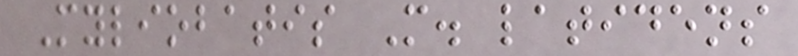Myliobatis M. latidens
